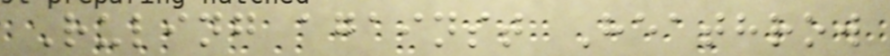Ruling against Heathrow
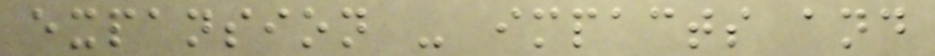expansion - impacts and
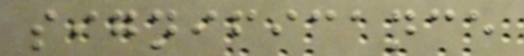significance
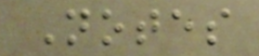Notes
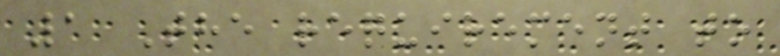1 The requirement to
